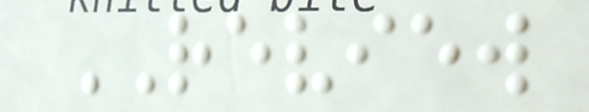REVIEW
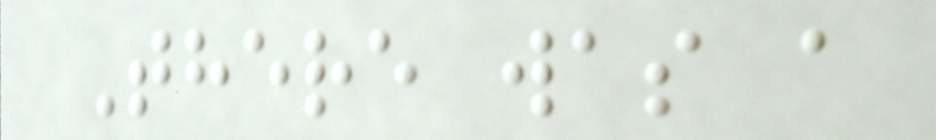There was a
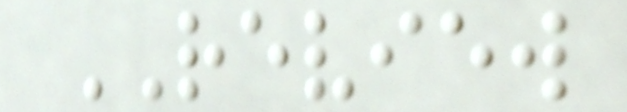REVIEW
